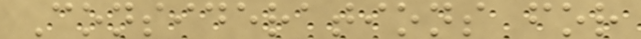Considerations for
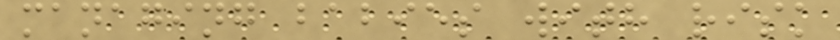managing babies with risk
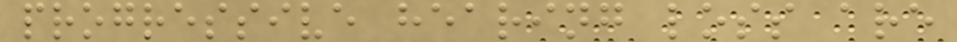progressive hearing loss are
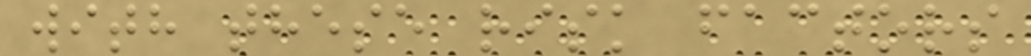with these risk factors
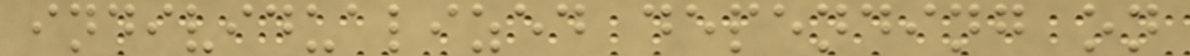individualized depending on
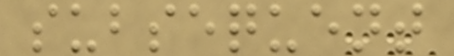subsequent
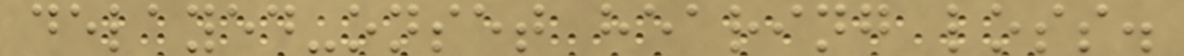delayed-onset hearing loss.
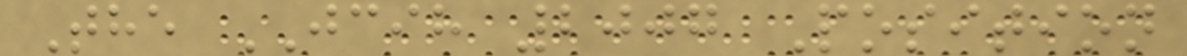The JCIH 2007 Position
